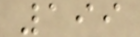199
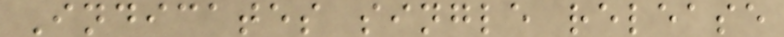Indicates single release
